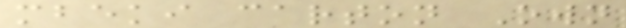mbeki carton Own
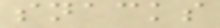snacks
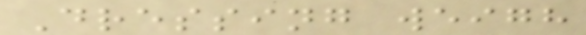Dressing weigh
